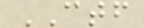CTF
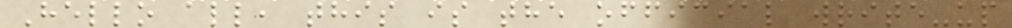Hello all, this is the official write-up
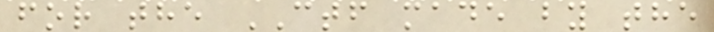for the CTF made by the
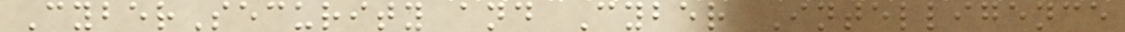CyberSecurity and Cyber Intelligence
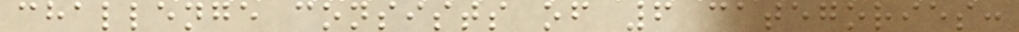challenge consists of 6 categories:
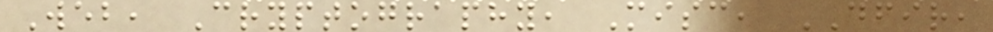Web, Cryptography, Misc, DFIR,
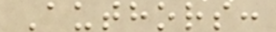Authors:
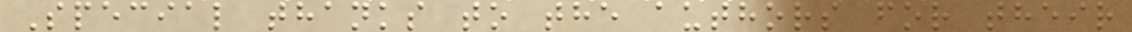Special thanks to the authors for their
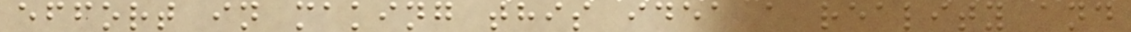effort in making this idea a reality and
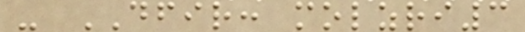- DFIR: molzri3
